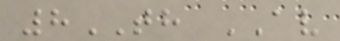8TH AV
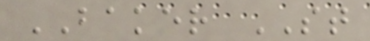BAKER ST
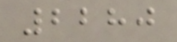2280
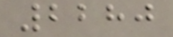2280
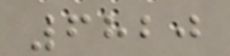6820
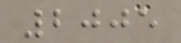2005
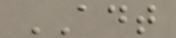ADT
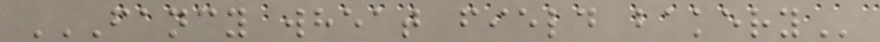FANCY WHEAT FIELD BAKERY
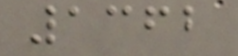1362
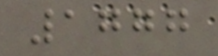1777
